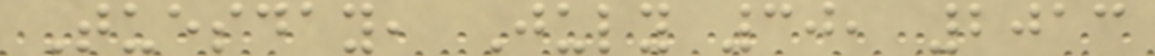Tuesday, July 30, 2013
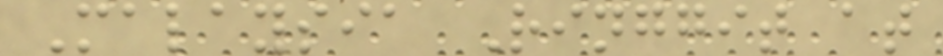Malaysia Ringgit at
